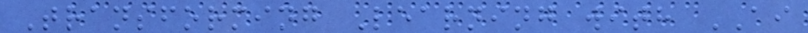Transforming Learning with AI
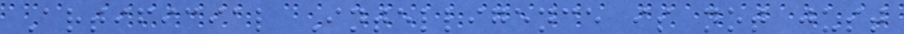Artificial Intelligence is not just
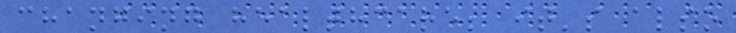changing healthcare; it's also
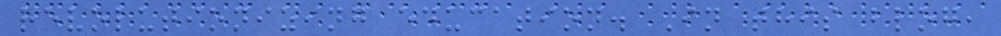revolutionizing education. In this blog,
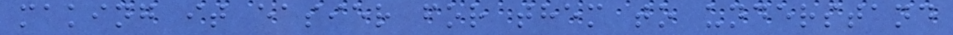making it easier for them to understand
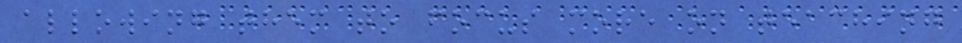allowing them to focus more on teaching
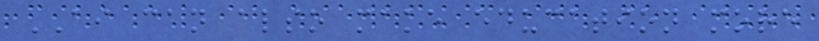AI can also make education more
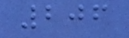206
